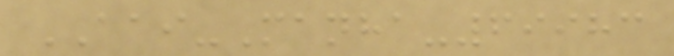AAI-Manha-69983
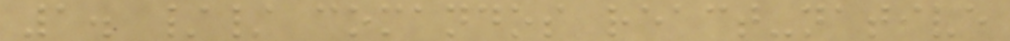1. // comandos react-native
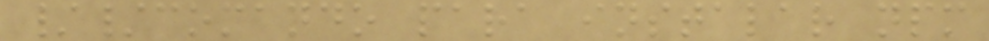//comando para instalar npm
